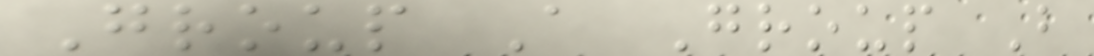Group A Group B
